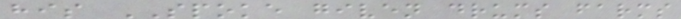his SPOKE given drums farms
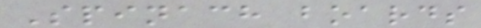Spinach boards
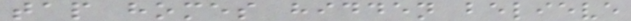tap homes hidden believe
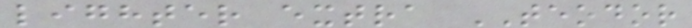lighter extra TEODOR
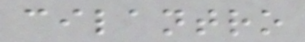cilantro
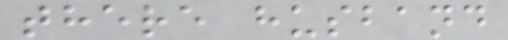there husband
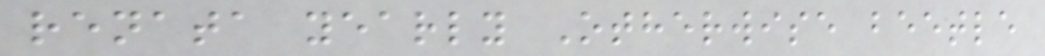renata yearly Otherwise beetle
